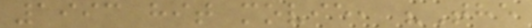1993 hit movie, "The
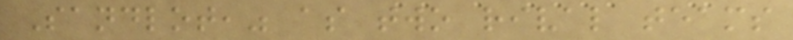Sandlot," as two rival teams
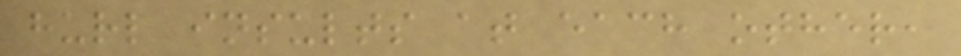hurl insults at each other,
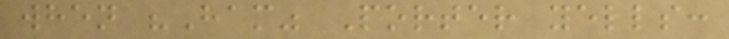when "Ham" Porter yells:
